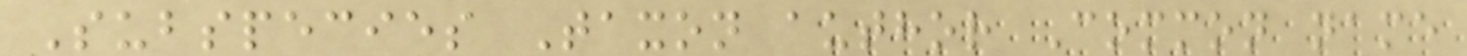Subspecies Taxon author Common name
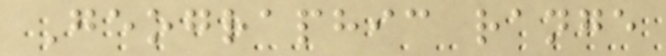Geographic range
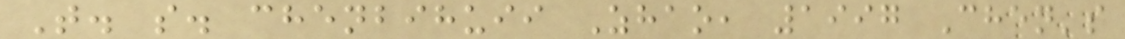T. s. chenbihuii Zhao, 1997 Chen's
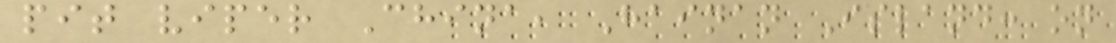pit viper China, Hainan Island: on
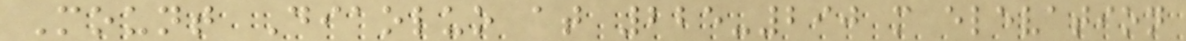Mount Diaoluo at 225-290 m elevation
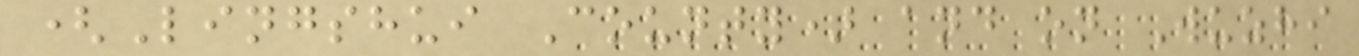(Lingshui County) and on Wuzhi
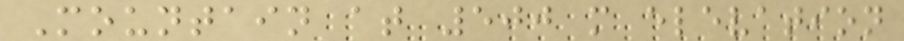Mountain at 500 m elevation
